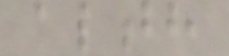alth
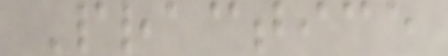Practice
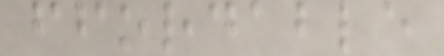ffordable
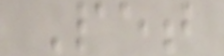Pet
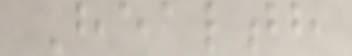Health
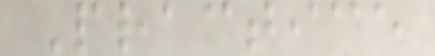Practice
